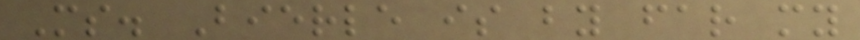Ms. Bierle is by far my
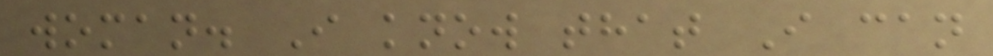woman. I know that I can
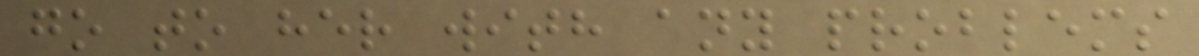go to her with any problems
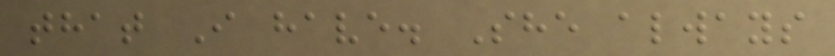that I have. She always
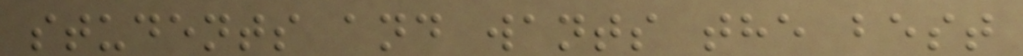students and wants the best
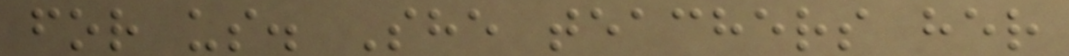for us. She teachers her
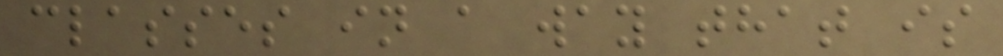classes in a way that is
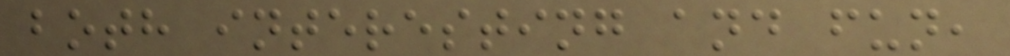both interesting and fun,
